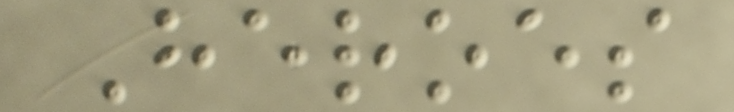Heroes
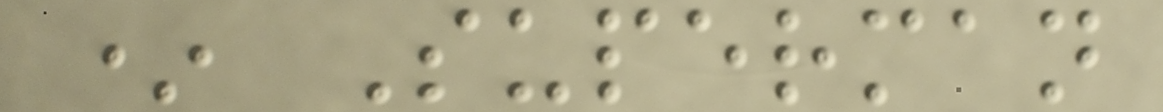* Superman
